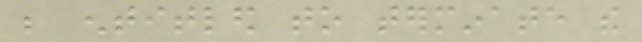be entitled to terminate the
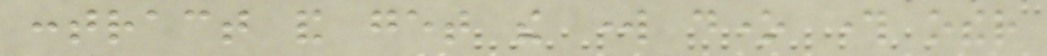contract and get the work done through other
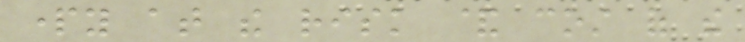party at the risk & cost of the
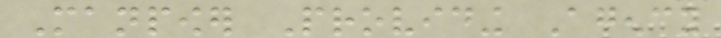Manpower Providing Agency
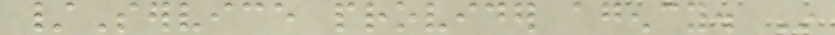/Service provider agency. In
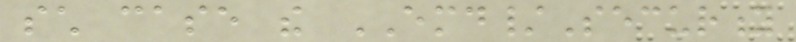such case the EMD/Security
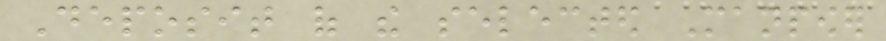Deposit of the selected Manpower
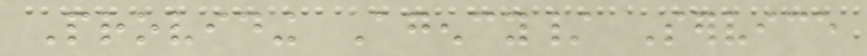Providing Agency/ Service
